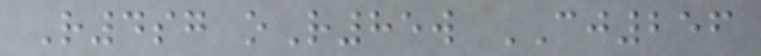R4sg oR85w CJ256
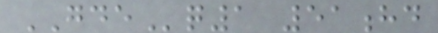GDEq1 51hd
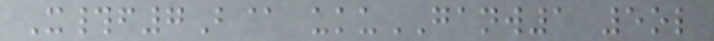X#f7B@ ukuGANW1 5ol
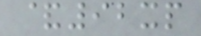&92xp
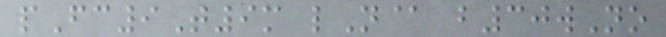pFc9T9m lN@ b30wNo
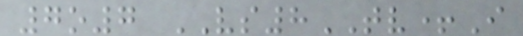7o7 VS8TV+I
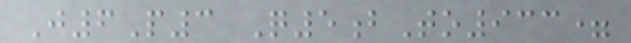J6P3 Q5bTo933=
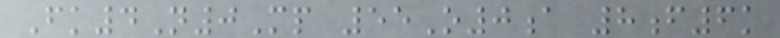Fk4N0Mp 55O0a 8f6k
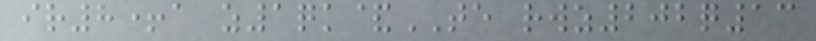ir8+a z1qk&TE rwz202q13
